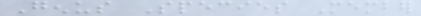Genus Species Member
